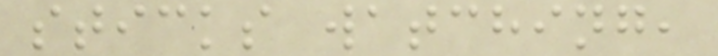sticks watching,
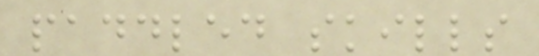paddled skills
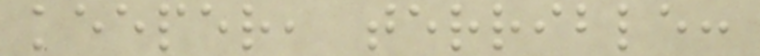keeper, terrible:
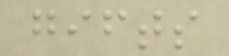gifts
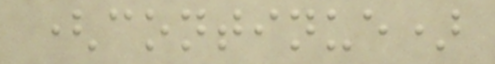(continue)
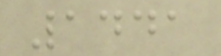1441
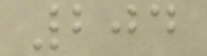204
